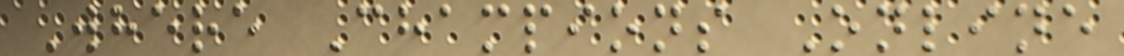Where Champions Online
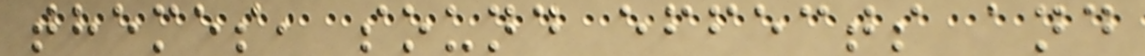themes, sound effects and
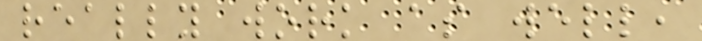really work as well,
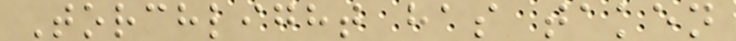Torchlight has taken
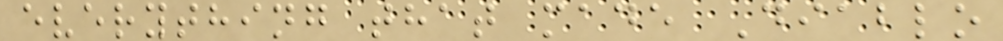everything that made Diablo
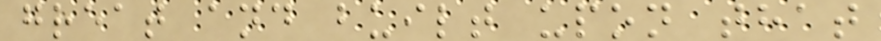great and built upon that
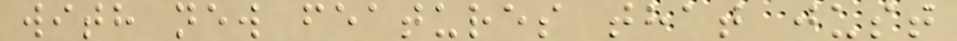with new features that just
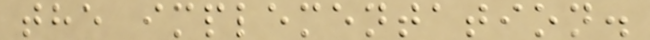the implementation.
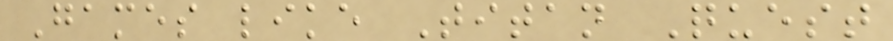Games like Titan Quest
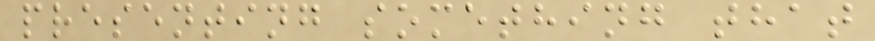presenting something that
